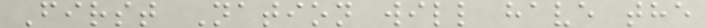First Nation will have the
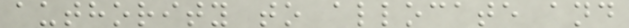authority to allocate and
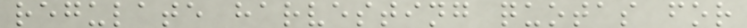regulate harvesting quotas for
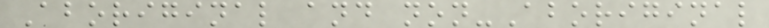Aboriginal and non-Aboriginal
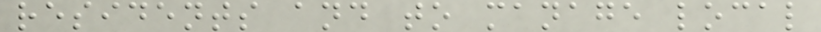residents and to manage local
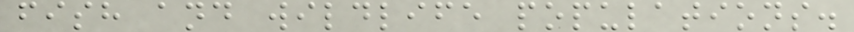fish and wildlife populations.
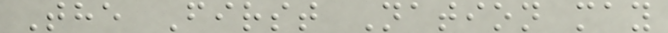The First Nation may
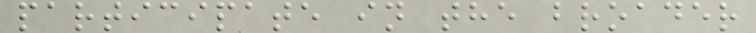participate in the broader
